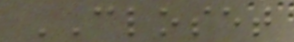CLOSET
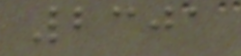2301
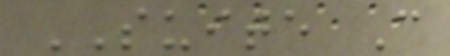SUITE C
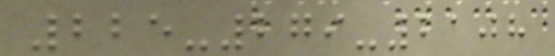225-279-2108
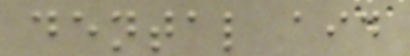dental aid
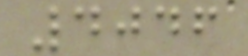4046
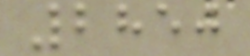2850
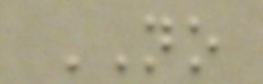NO
